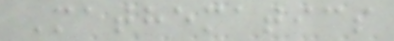Mathematics
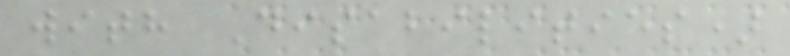with Disabilities)
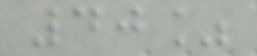40%
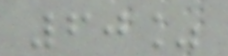60%
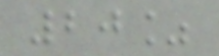20%
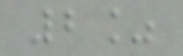2%
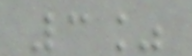3%
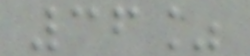36%
